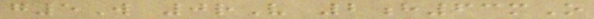g5W 0rV 2h63mO
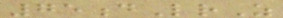75dLrZ
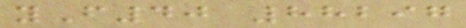yF40 88297
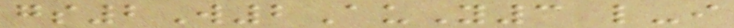gs2W2AuY3 l-i
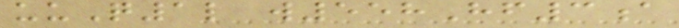uuQ1l w558Hf3a
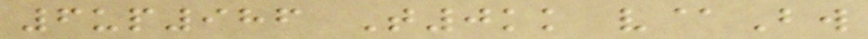6up986 T0kk v@Bw
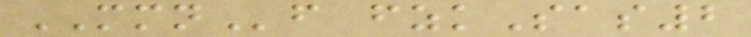MMNf fzkSas2
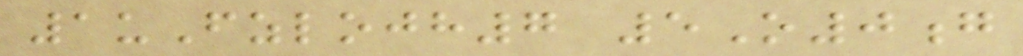1uFzlojh7 5O0g
